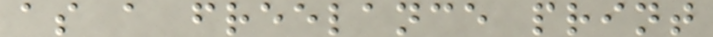as a freelance print
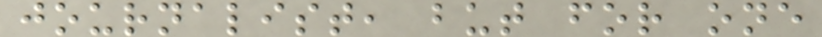journalist, but for one
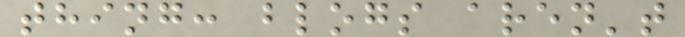thing: blogs aren't
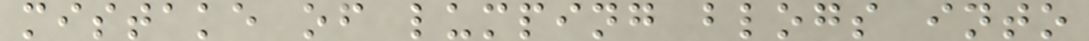mistake of lumping blogs into
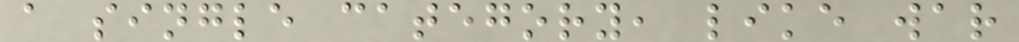a single category, like war
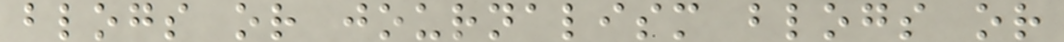blogs or journalism blogs or
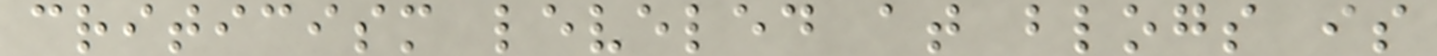criticism leveled at blogs is
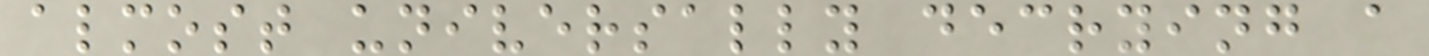almost universally decrying a
